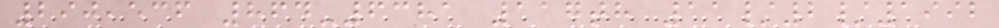290,536 864-6381 117th 11/2/1992
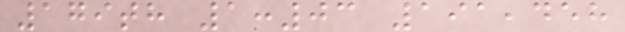179th 1:03 191,458
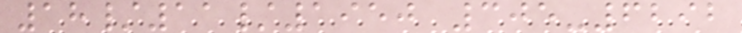18/11/1950 305-6292
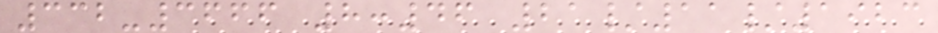332-3666 8:46 21/11/1923
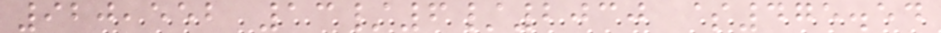920,552 13/6/2030 $475.54
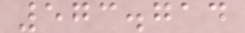573.714
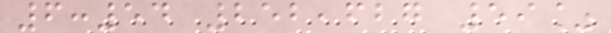6:54 252,627 59%
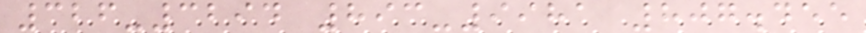326-3294 893-9981 807.455
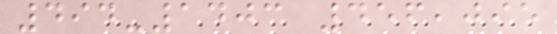494-1403 456,095
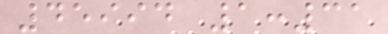45994 1:31
